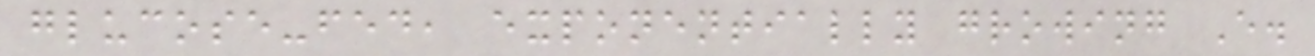glucose-fed, exponentially growing E.
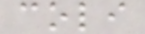coli
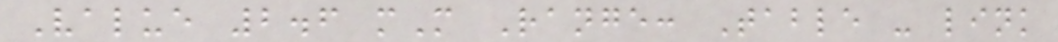Value 2.6 mM Range: Table - link
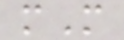mM
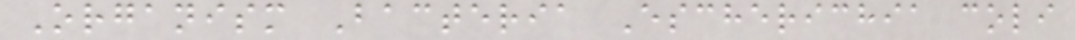Organism Bacteria Escherichia coli
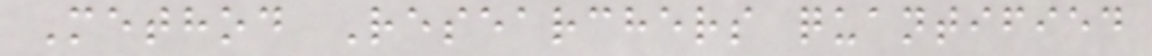Method Researchers quantified
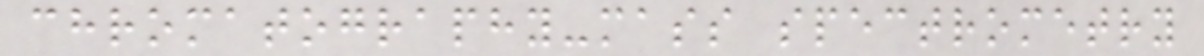chromatography-mass spectrometry
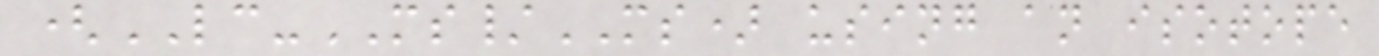(LC-MS/MS) using an isotope
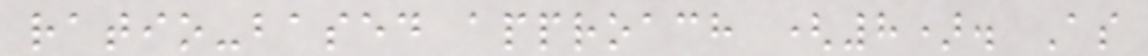ratio-based approach (8). As
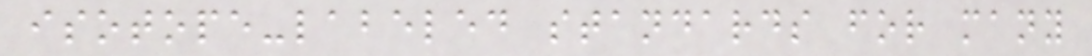isotope-labeled standards for many
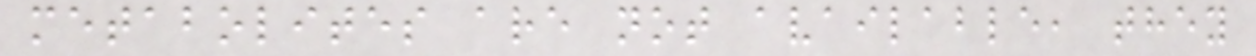metabolites are not available, they
